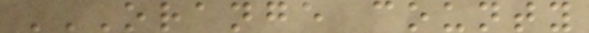ORANGE COUNTY
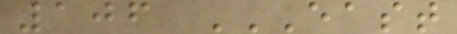106 EAST
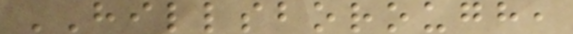HILLSBOROUGH,
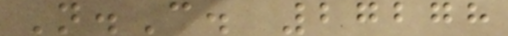N.C. 27278
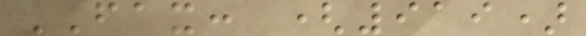FAX: (919)
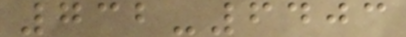732-6403
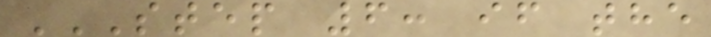STEP 6: IF THE
